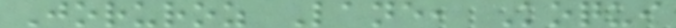Joruroz Lane, Koqui
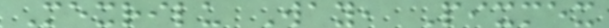Mexrilu Way, Pixmex
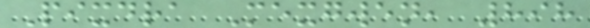Pixdra Mexgwen, 898
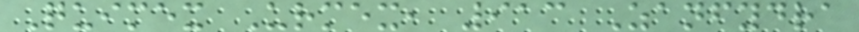Quimex Urmex, 913 Zanfydra
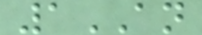1AN
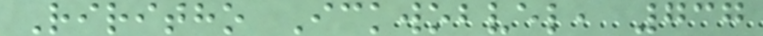Riritho Ickwobvel, 737
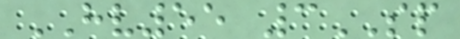HV55 3SP
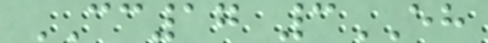CC17 3EH
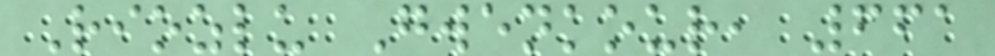Riozlu Gwenkour, 661
